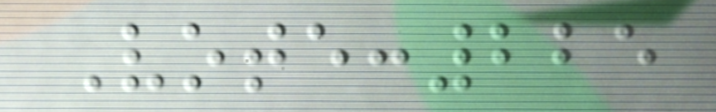Vote:225
